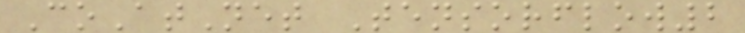CoAtNet Tensorflow2
